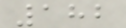182
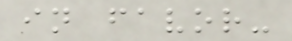in favor-
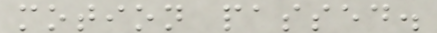motion passed.
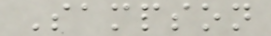Sampson
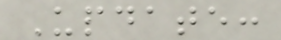Update:
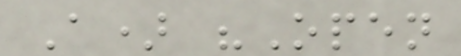A) "Open
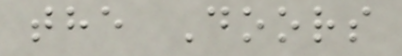the Doors
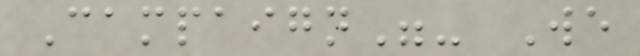Campaign"- We
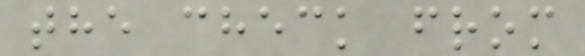the check from
